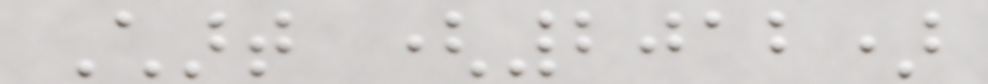Chart (2012)
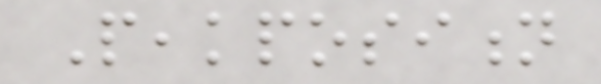Peakposition
